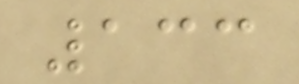133
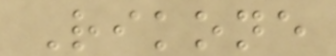Rikone
